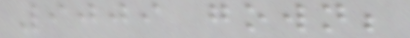9009 gown;
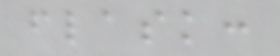flask:
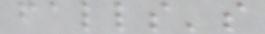falls's
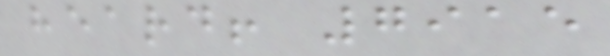heard! 7915
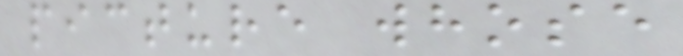picture whose
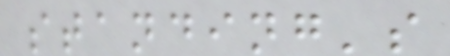standing's
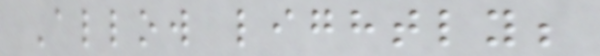Allow lightly;
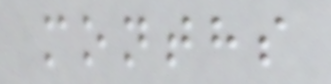months
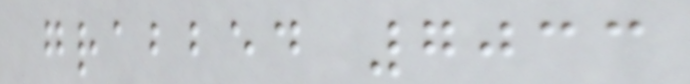grabbed 7033
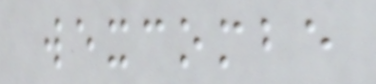wexcombe
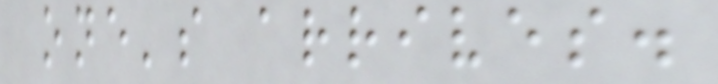one's arrives.
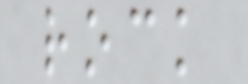rock
